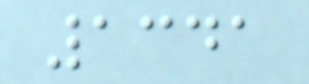1341
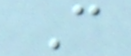C
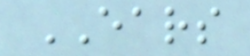EARS
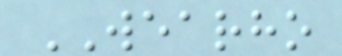WEARHO
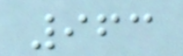963
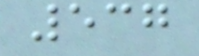537
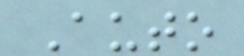Auto
